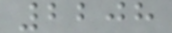2208
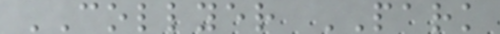COLLYER PARK
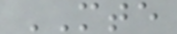MTE
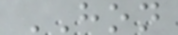HON
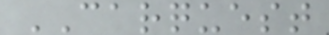CARQUEST
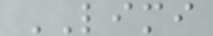LIMI
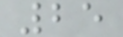25
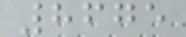8675
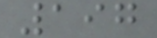197
